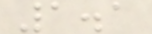1.1
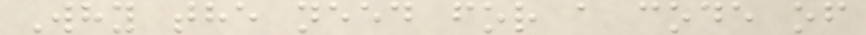Why the need for a code of
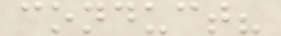conduct?
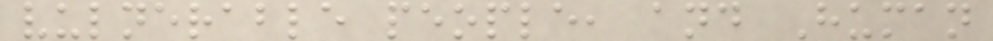vulnerable people, and Human
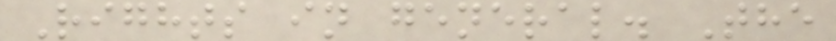Rights in general. The
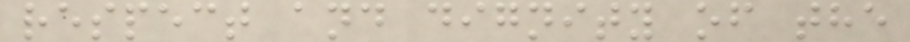respect and dignity of the
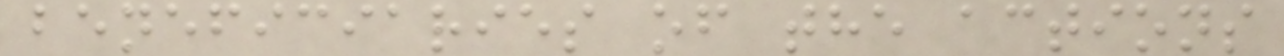beneficiaries of the actions
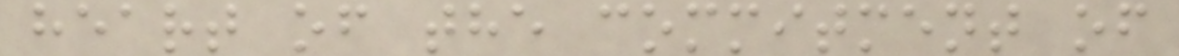heart of the commitment of
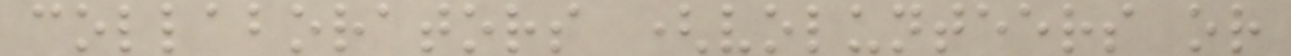collaborators (volunteers or
